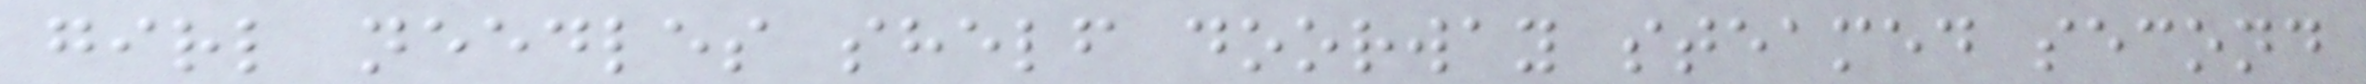girl needles shelf doorway steamed second
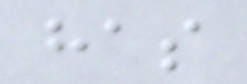has
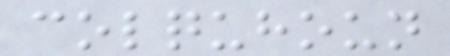colquhoun
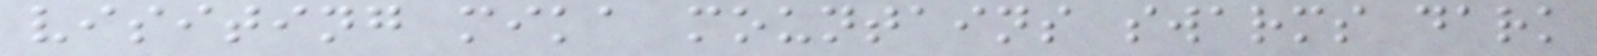visiting mika mountains swarms dark
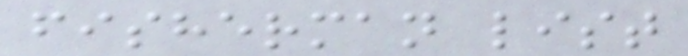fisherman list
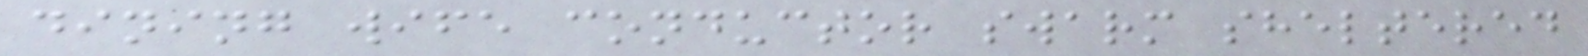dining wife conductor swarm sheltered
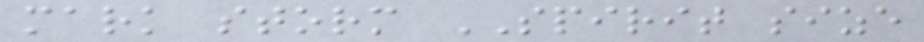mark storm SPIRIT size
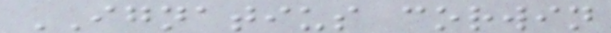IGNATIUS corwin
